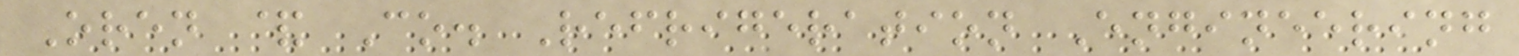Oren & Co. Refrigeration Engineering
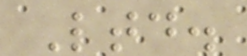Ltd.
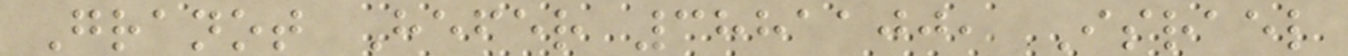Granot Hefer 3881100, Israel
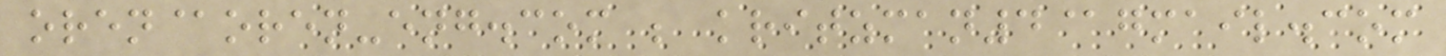oren@oren-eng.com ; kritzman4@gmail.com
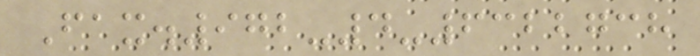Fax.972-4-6322738
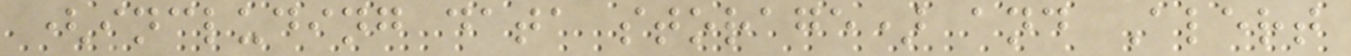(including data storage) and Alert
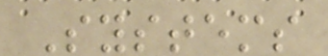Systems
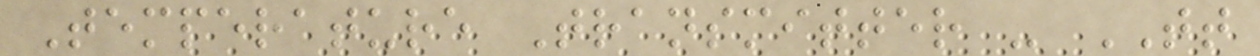Temperature Transmitter - TT
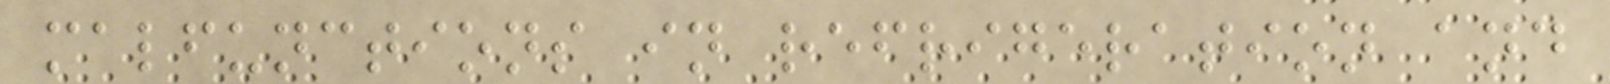malfunctions in refrigeration and
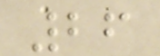26
